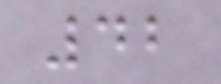42
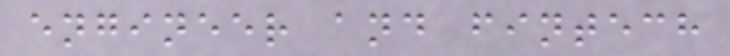engineer and fintech
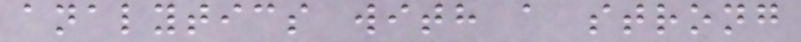analytics with a strong
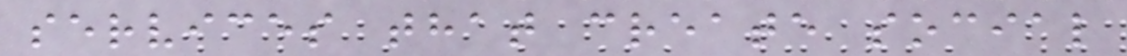services that create social
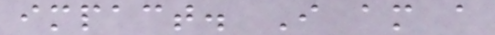impact. I am a
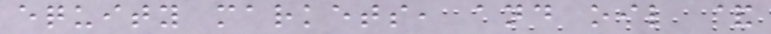equity markets, and oil &
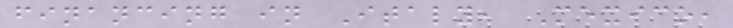financing in Italy, Mexico,
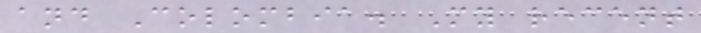and Colombia. My recent
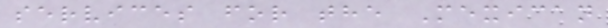services for the Mexican
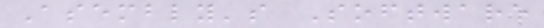Asembly's Software
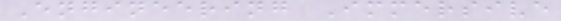Engineering Immersive
